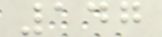147
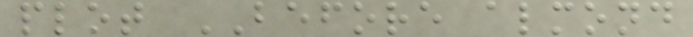plot BEFORE almond
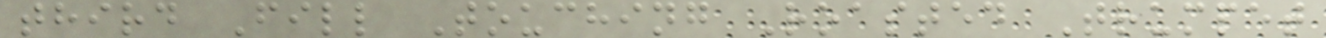third Fill Touching Roasted Trumpet
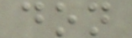don
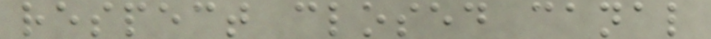respect closed canal
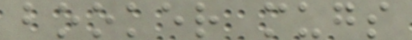booker mugs
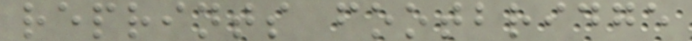reprints footbridge
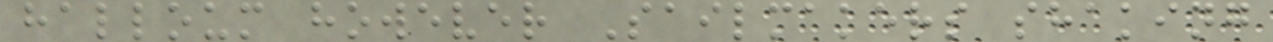halloum however Sailmakers shaking
